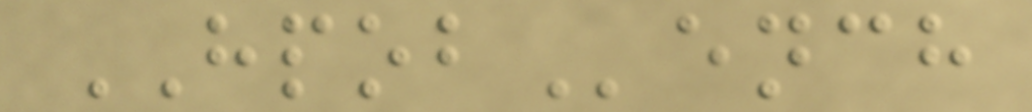HPOBench
